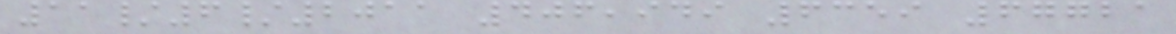11/6/2011 406,949 6359 67721
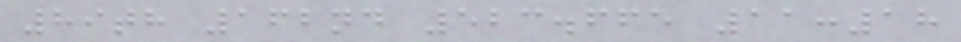89th 162nd 523.665 11:18
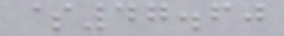$47.60
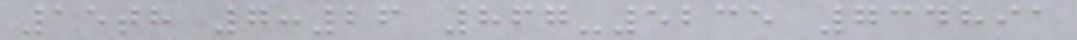15th 7:26 867-5235 734891
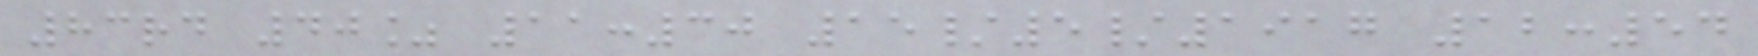83rd 40% 11:30 15/5/1917 12:54
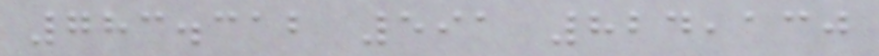783.312 591 824,130
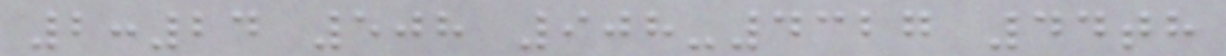2:24 508 908-4327 44th
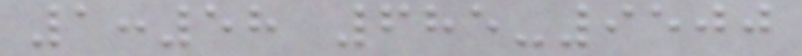1:58 685-9500
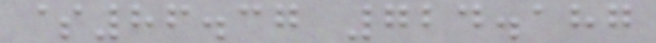$86.37 724.187
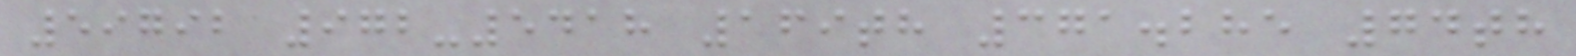59792 972-5418 169th 371.285 74th
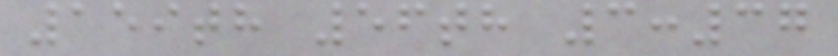159th 56th 3:37
